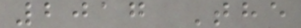2017 The
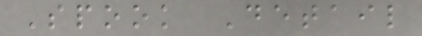Spook Detail
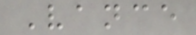Vance
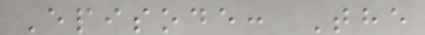Episode: The
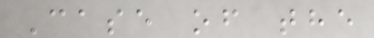Case of the
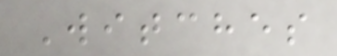Witches
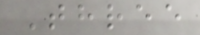Three
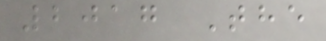2017 The
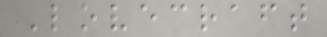Lovecraft
